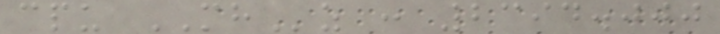cpu MHz : 2394.000
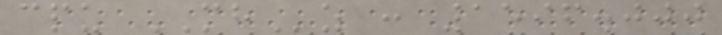cpu MHz : 1596.000
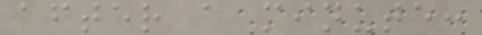after a minute:
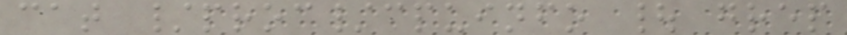cat /proc/cpuinfo | grep
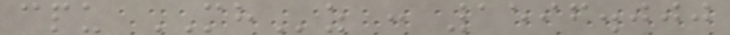cpu MHz : 1596.000
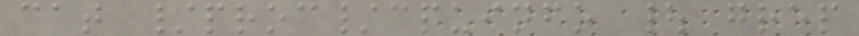cat /proc/cpuinfo | grep
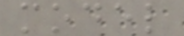model
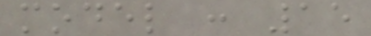model : 15
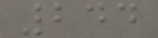244
